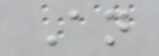An
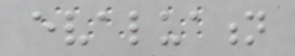evaluation
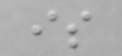is
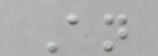An
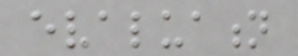evaluation
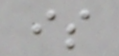is
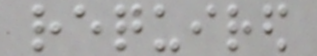required
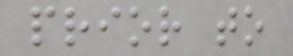prior to
